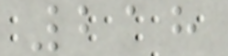218
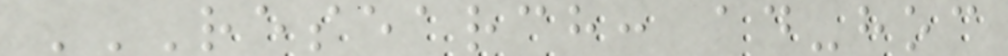RESEARCH: AD-HOC
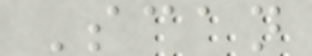Scan
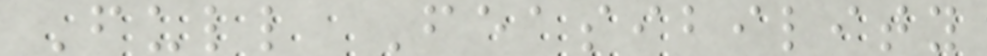Full Feasibility
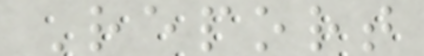Report
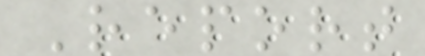Report
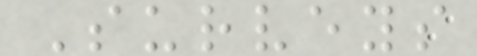Surveys
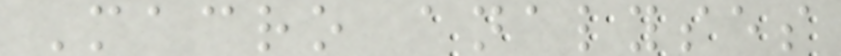Macro analyses
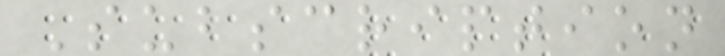Subscription
